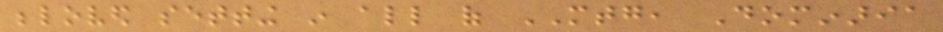beloved setting in all of MTG, Dominaria
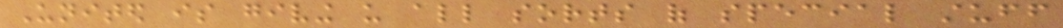United is giving us all sorts of special stuff
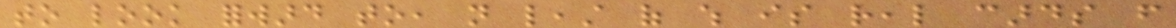to look forward to, not least of which is real cards from
